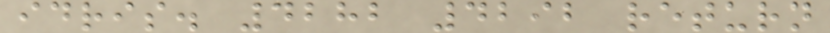idris. 4282 4292 return
